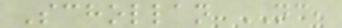Schollan NC,
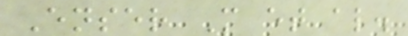Enser M et al.
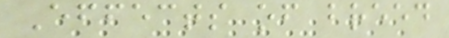Effects of breed
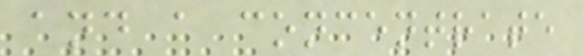and a concentrate
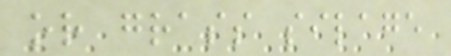or grass silage
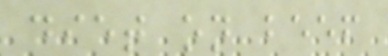diet on beef
